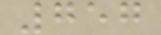757
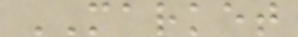MARKET
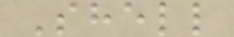Shell
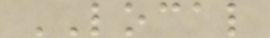LOCAL
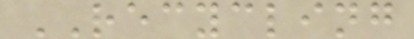RECYCLING
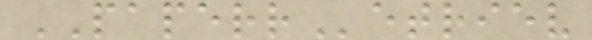PAPERRetriev
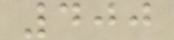400
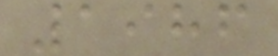1986
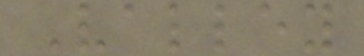Valley
